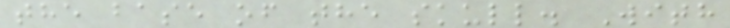the base of the skull. With
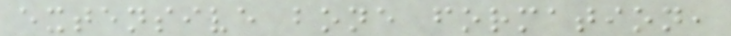extensive bone formation,
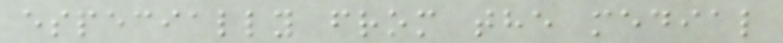especially from the medial
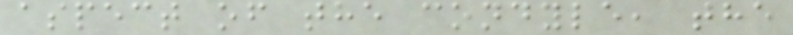aspect of the condyle, the
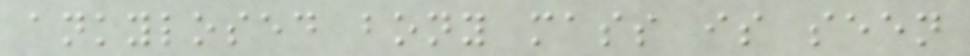ankylosed bony mass is seen
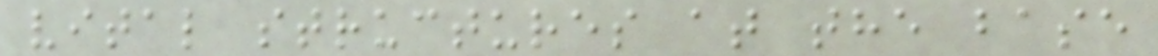vital structures at the base
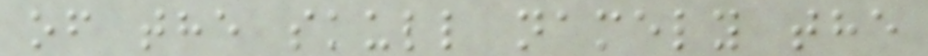of the skull namely the
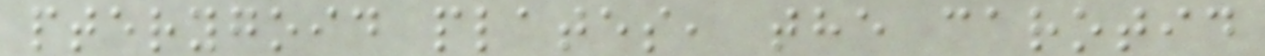pterygoid plates, the carotid
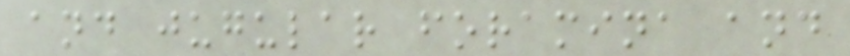and jugular foramina and
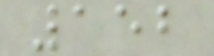152
